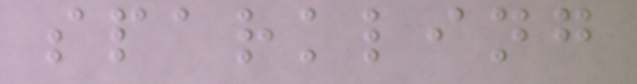sparkling
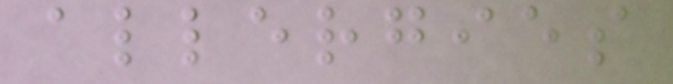allergies
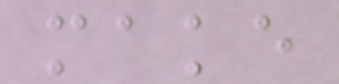make
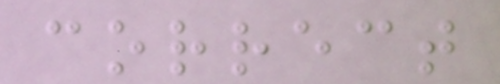correct
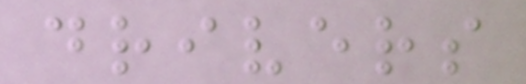drivers
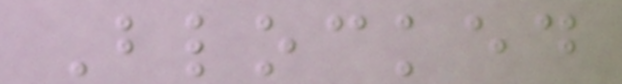Blocked
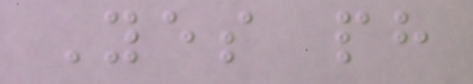Yes ph
